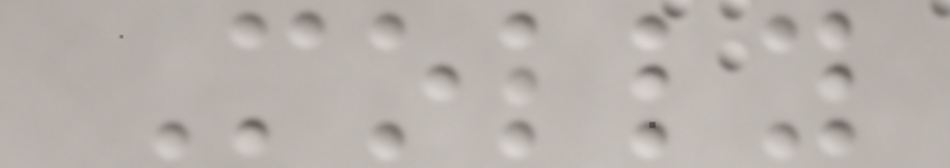Molly
